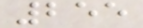255
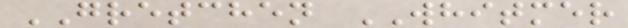GRETCHEN WHITMER
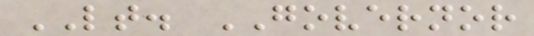LT. GOVERNOR
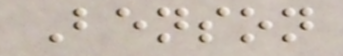Benson
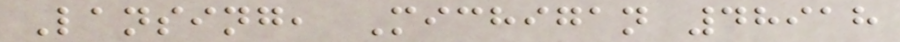Lansing, Michigan 48918
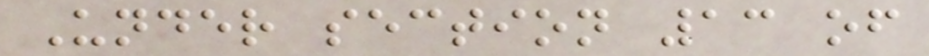Under section 13 of
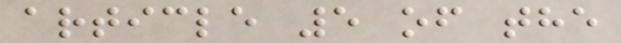article 5 of the
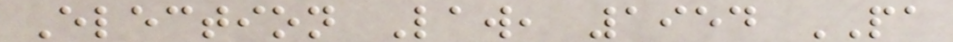Election Law, 1954 PA
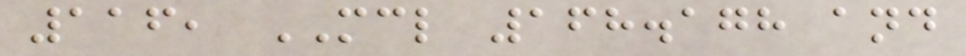116, MCL 168.178 and
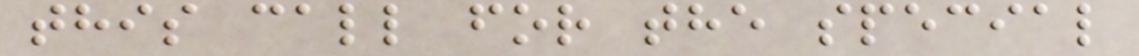this call for the special
